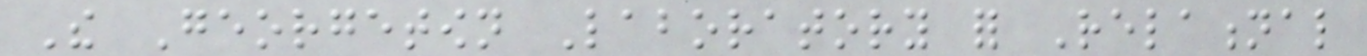The Georgetown Laboratory for Relational
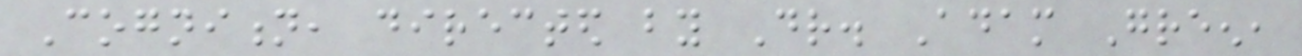Cognition, directed by Dr. Adam Green,
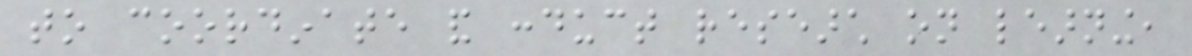to coordinate and conduct research on learning,
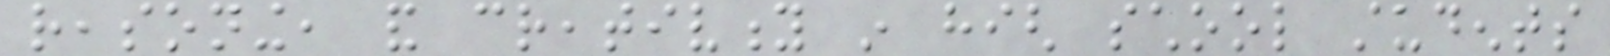reasoning, and creativity in high school students
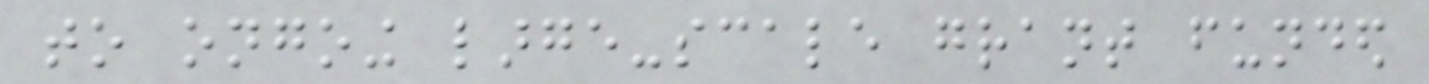to ongoing large-scale grant funded
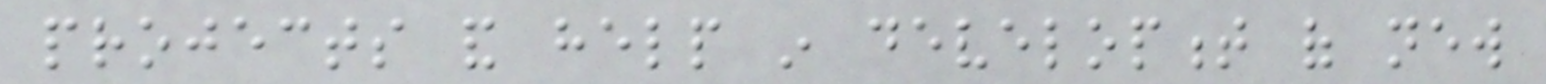projects and help in development of new
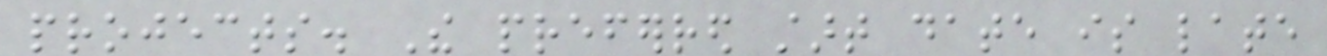projects. The preferred start date is late
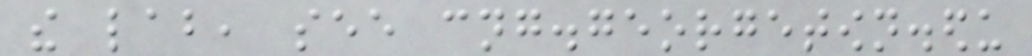the lab, see cng.georgetown.edu
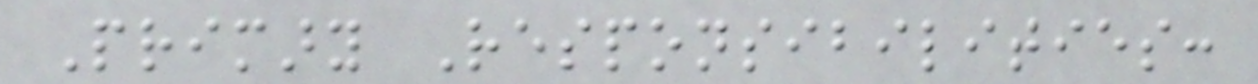Primary Responsibilities:
